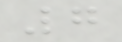7
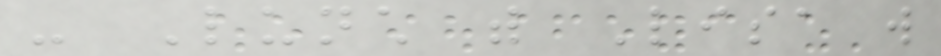- Lunch with Lisa will
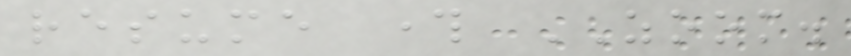resume through ZOOM.
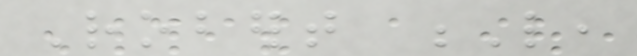Robert L,
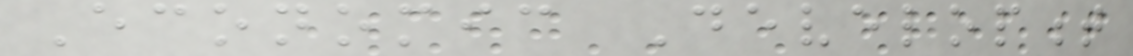Economic Development
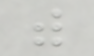with
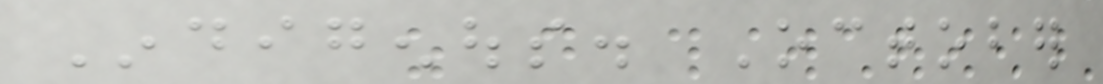Indigenous. October
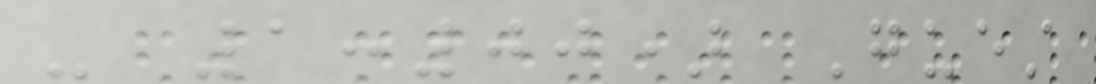- 1:00) Guest
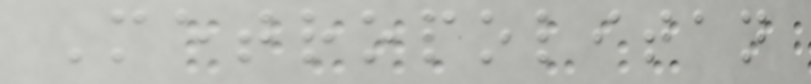Metropolitan
